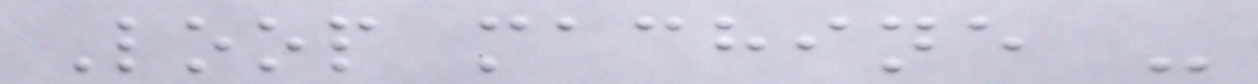Loop machine -
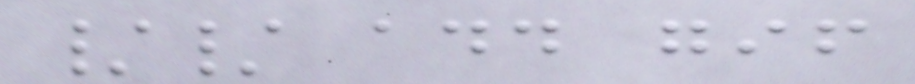// add gif
